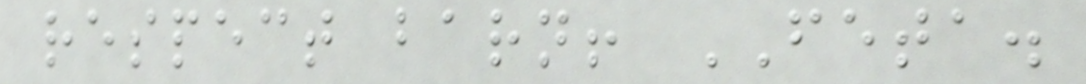respect barn! FETA.
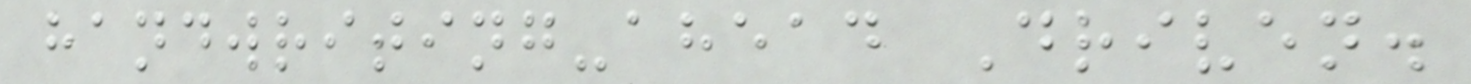handwriting-ahead Driven.
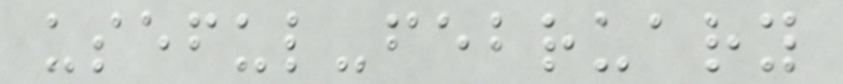useful-february
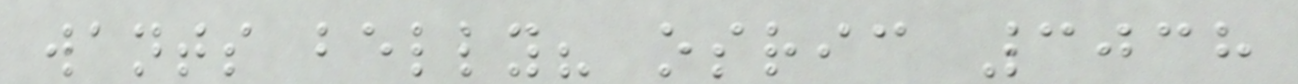wants belly? osric 3038
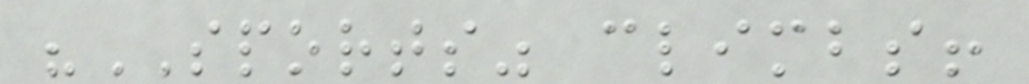"SPORTS" climbs!
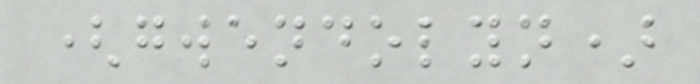(gwendolyn)
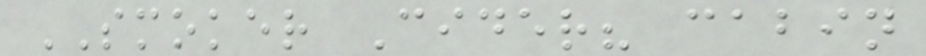SMOKER Cider? cabin
